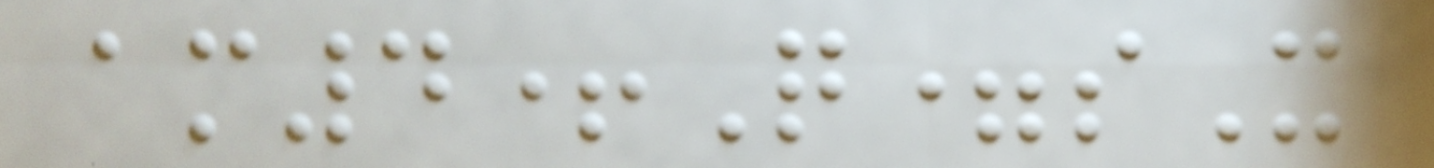am4+Q=sX
